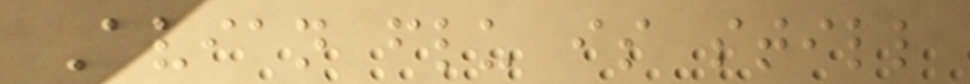Avian flu is still
